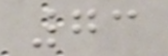73
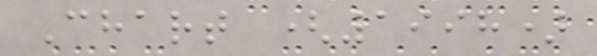Chart (1998)
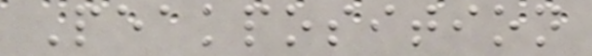Peakposition
